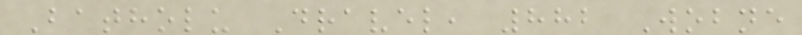Batholu Dravel, 882 Wobne
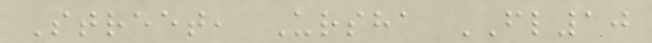Street, Ursha FL10
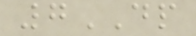7DP
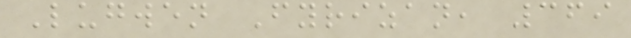Lugwen Fyrizan, 369
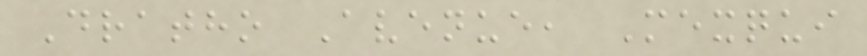Dratho Avenue, Mexqui
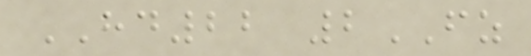HD22 2FZ
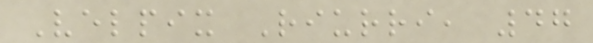Velpix Riurri, 47
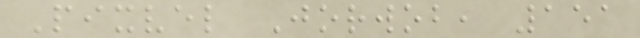Pixvel Jorwob, 151
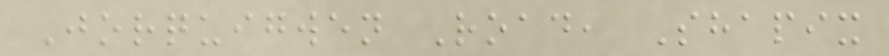Jorquigwen Road, Shapix
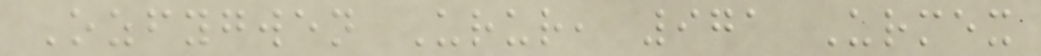Ozfygwen Urur, 971 Urmex
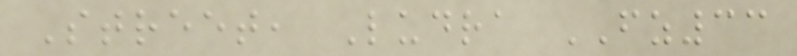Street, Ludra FZ33
